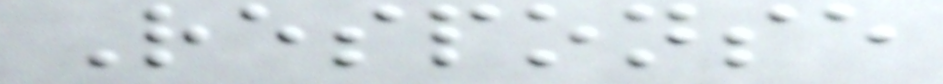Response
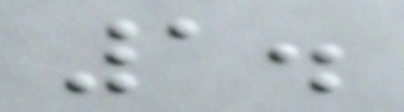1.
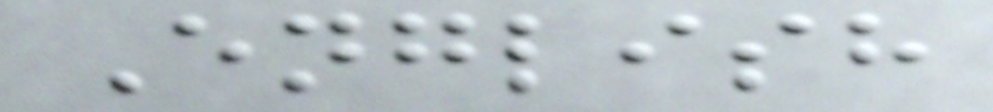English
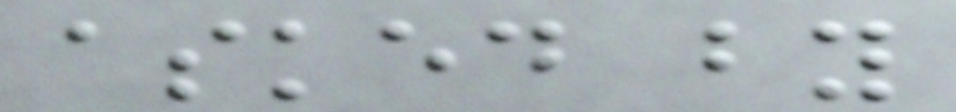asked by
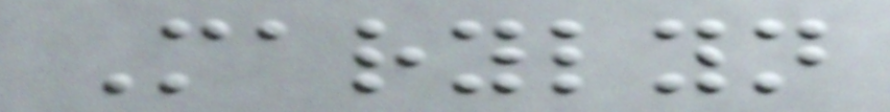Marylyn
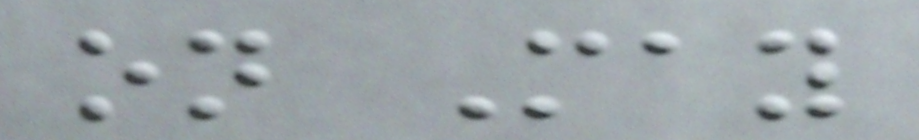on May
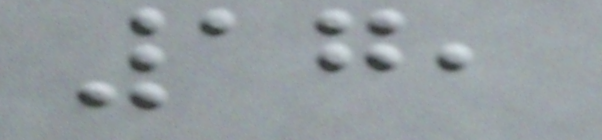17,
